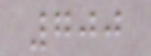700
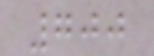700
